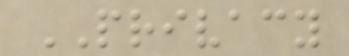PRIVACY
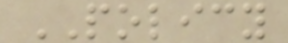POLICY
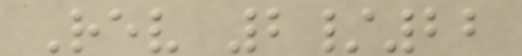Rev 2/22
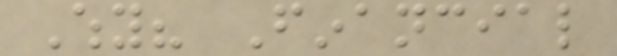Why? Financial
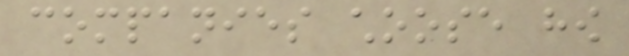companies choose how
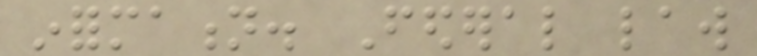information. Federal law
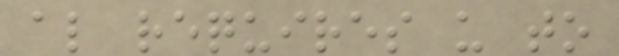also requires us to
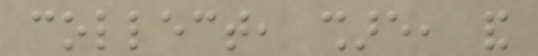collect, share, and
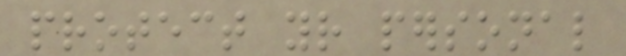protect your personal
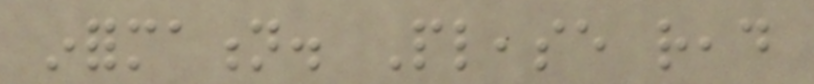information. Please read
